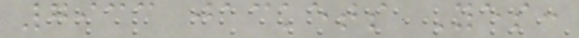7933 jackets Yes:
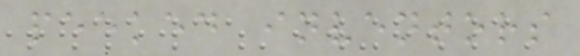peeked inventors
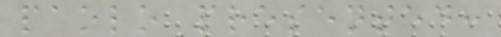paolo presented:
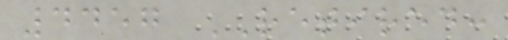4457 RETIRED:
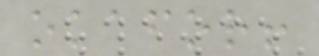okafor!
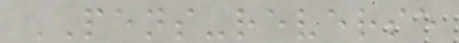PENS-reverse
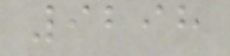9298
